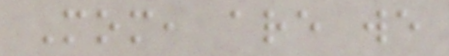Mom, are we
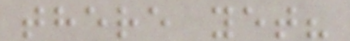there yet?
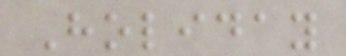Holiday
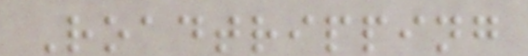Roadtripping
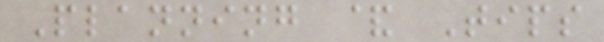Planning & Tips
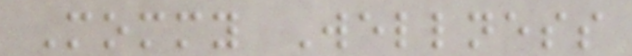Mommy Wellness
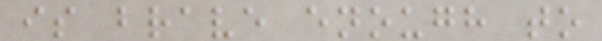is brave enough to
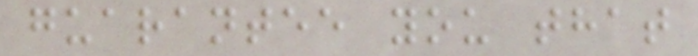guarantee you that
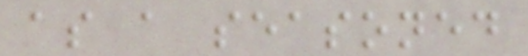as a seasoned
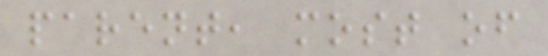parent, most of
